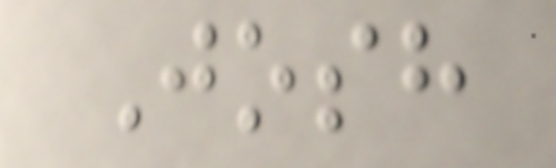Josh
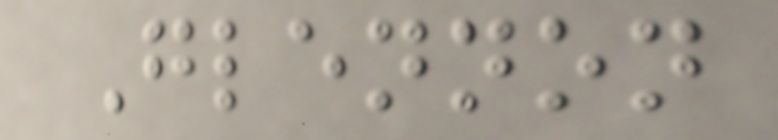Glennon
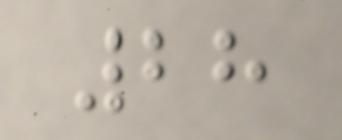28
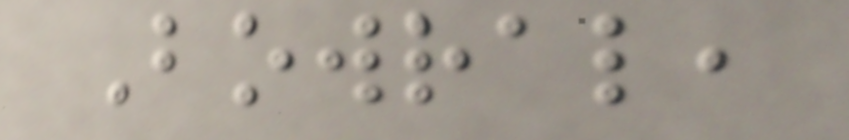Bowral,
